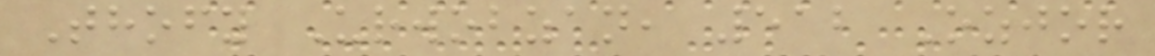Thofy Urwobzan, 512 Ozjor
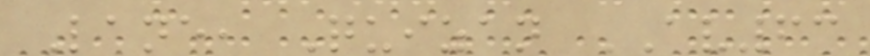Lane, Quizan AV63
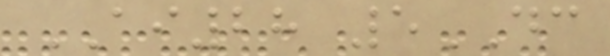AI28 5DC
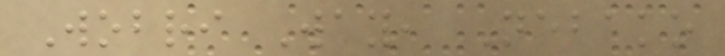Wobri Way, Nebako
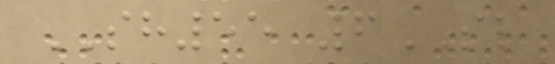SH55 6SL
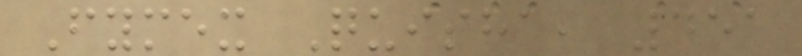Fymex Quisha, 451
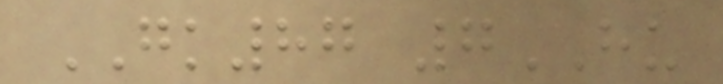GK87 7HU
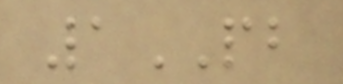1PB
